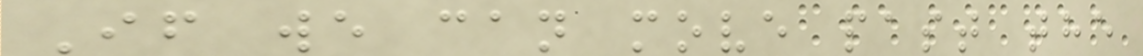If we can move past the
